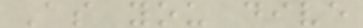As you dive
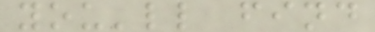you'll find
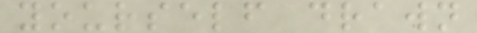yourself drawn
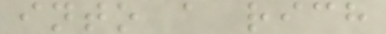into a rich
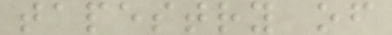tapestry of
